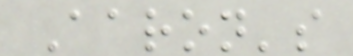Aaron's
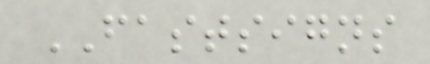FASTSIGNS
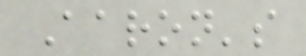Aaron's
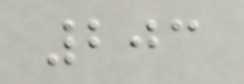203
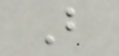B
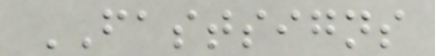FASTSIGNS
